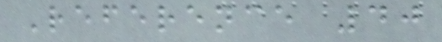Reference 40
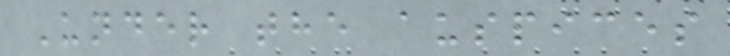Under the auspices
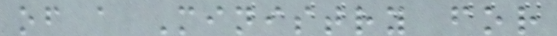of a Ministry for
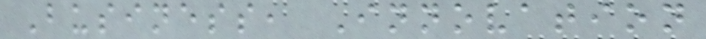Business, Innovation
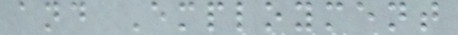and Employment
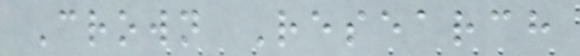Crown Research
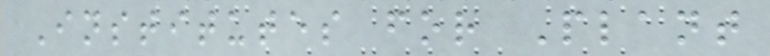Institutes for Plant
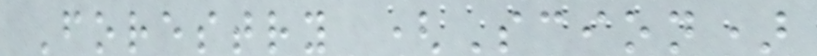Forestry (Scion)
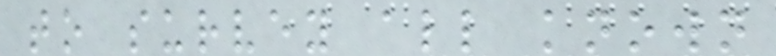to survey all known
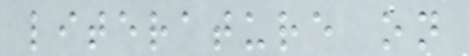literature on
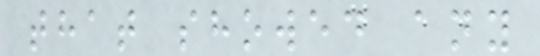that showed any
